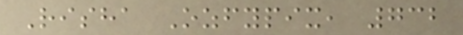Risha Ozfypix, 732
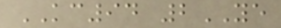KC94 2YE
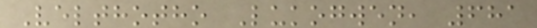Velthotho Lukogwen, 681
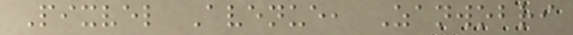Pixvel Avenue, Zanwobri
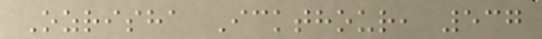Ozrisha Ickthour, 537
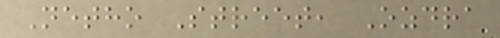Netho Street, Ozdra
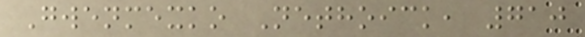Gwenmexko Nethoick, 710
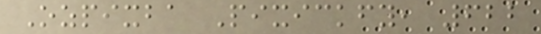Ozpixba Pixickfy, 622
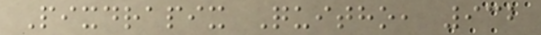Pixdrapix Quitho, 932
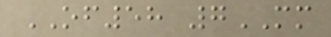OF58 7MM
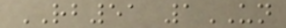RB51 1UN
